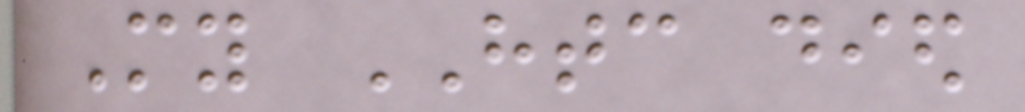My HTC died
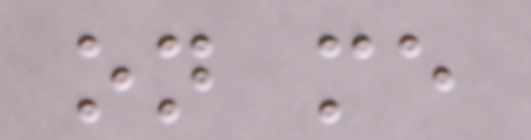on me
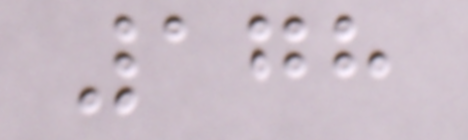178
